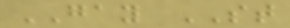GAY ST
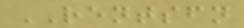RENTSFN
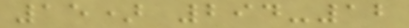15) 294-12
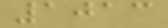1013
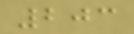203
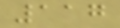117
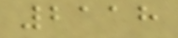2118
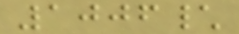1006\
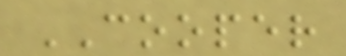COOPER
